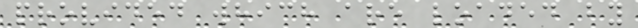provided which are loaded by
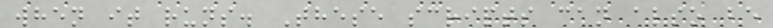when it runs. These scripts can also be
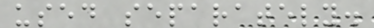used separately.
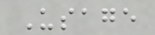Usage
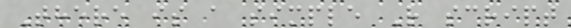There is a simple R script
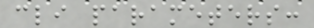cli parameters:
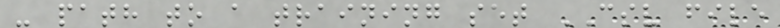- path to a training set CSV file
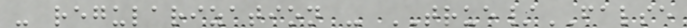- regularization - TRUE/FALSE
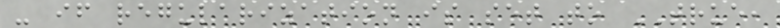- if regularization is set to TRUE,
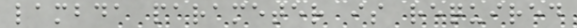lambda parameter is required
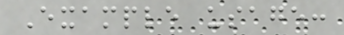Example usage:
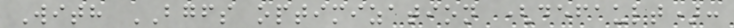With BGFS optimization (default):
